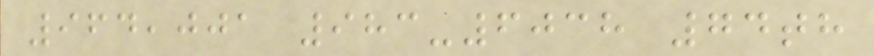964,001 983-6038 74th
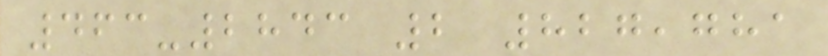463-2843 2 827,781
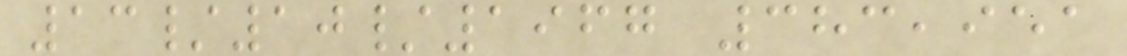13/10/1967 383,951
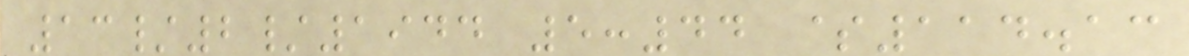13/2/1944 5:44 $114.13
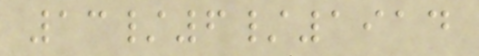13/6/1914
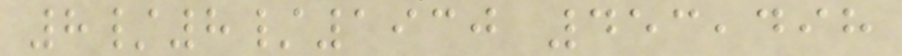8/8/1930 453,498
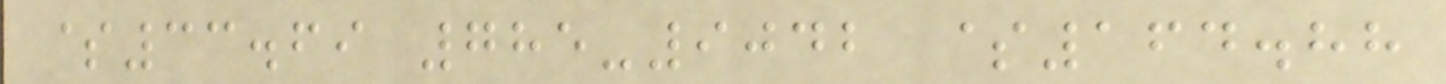$33.69 785-9042 $164.88
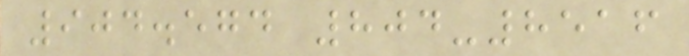904.574 804-8516
